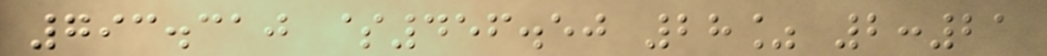793.310 $456.50 28% 2:21
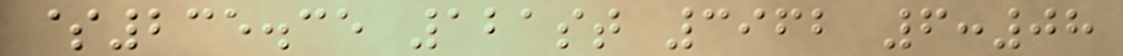$235.35 121st 3962 6:08
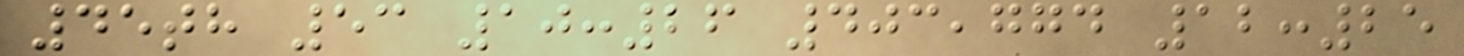45th 53 10:26 403,774 12:25
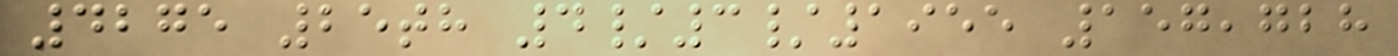4275 25th 4/3/1955 157,728
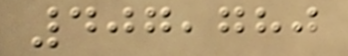407,780
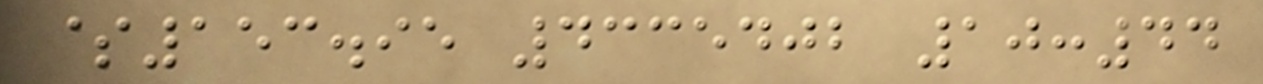$153.95 4335402 10:44
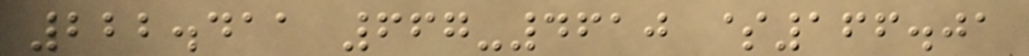222.411 667-4610 $166.01
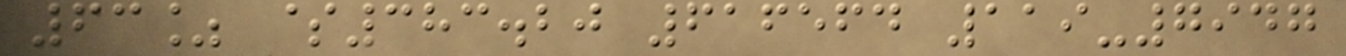63% $383.20 616564 119-7947
